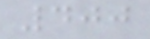400
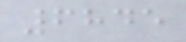6845
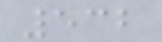532
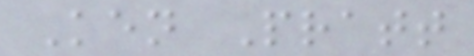Ken Pratt
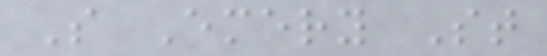S Emery St
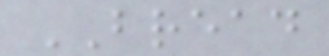BREAD
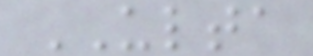ULTA
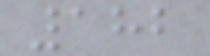182
